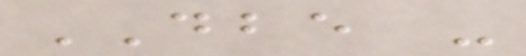DBE -
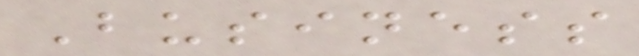Business
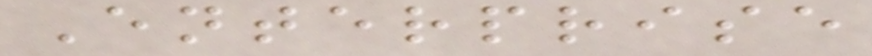Enterprise
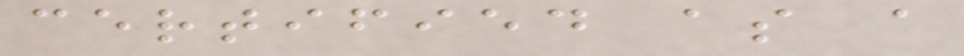certified as a
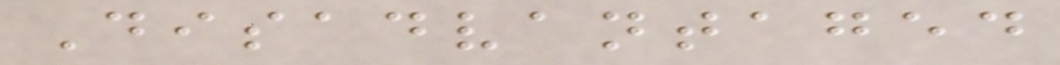Disadvantaged
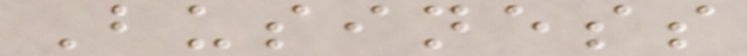Business
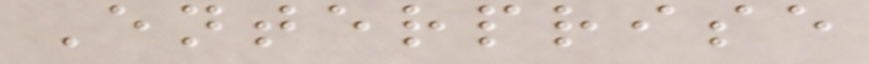Enterprise
